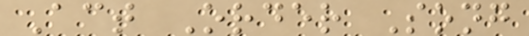Act Order Song
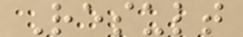Result
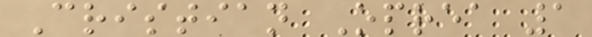Cristian Oprea 1
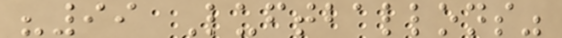"99 Luftballons"
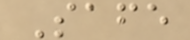Safe
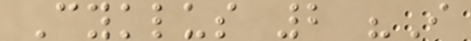Cyklus 2 "I
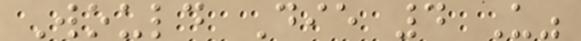Would Die 4 U"
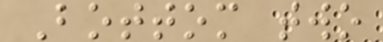Bottom two
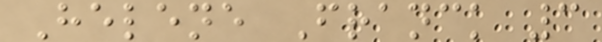Helene Franck 3
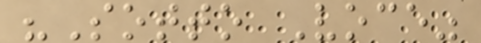"Sotto Voce"
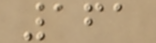161
